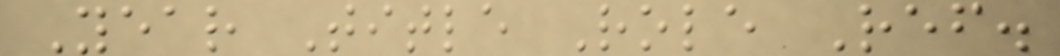Year Title Role Ref.
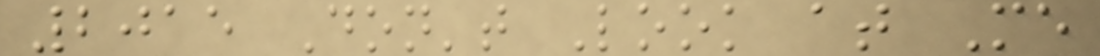2015 Don't Look at Me
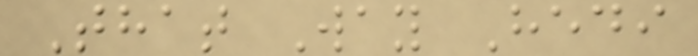That Way Hedi
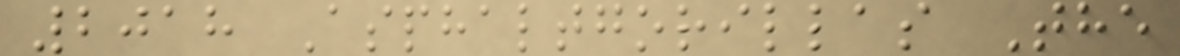2018 Asphaltgorillas The
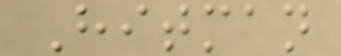Hitman
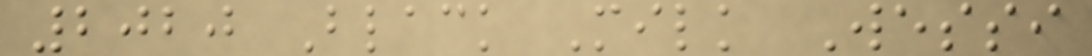2020 Black Milk Wessi
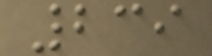239
